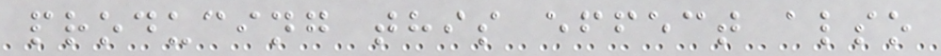producing this effect also
